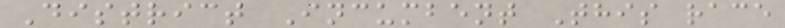District Incumbent This race
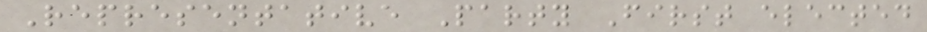Representative Party First elected
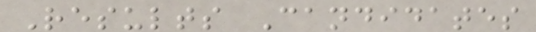Results Candidates
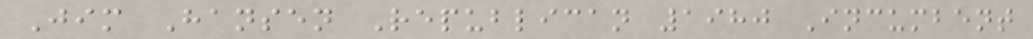Jim Hansen Republican 1980 Incumbent
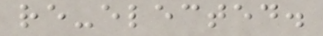re-elected.
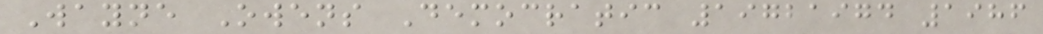Wayne Owens Democratic 19721974 1986
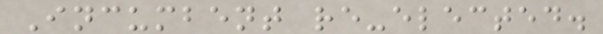Incumbent re-elected.
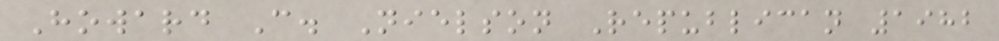Howard C. Nielson Republican 1982
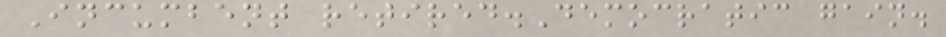Incumbent retired.Democratic gain.
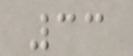33
